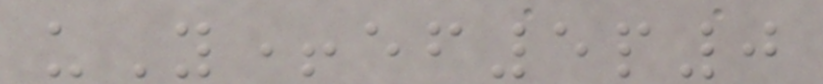uY+ef5p0
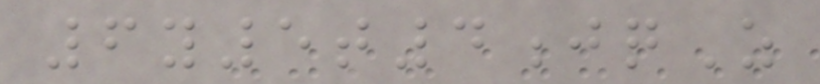6y5t4jqZ
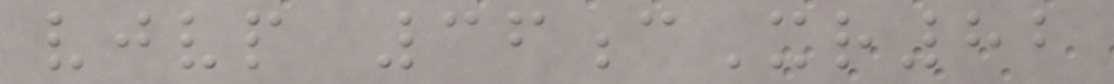vjvp 36cXr82
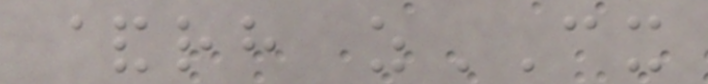&rh zCX
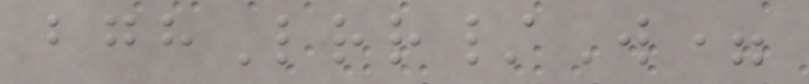bghLrr/W=
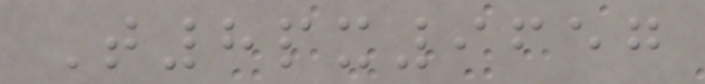T8px9657
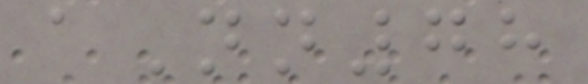aNn78
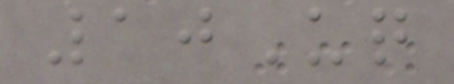10Uq
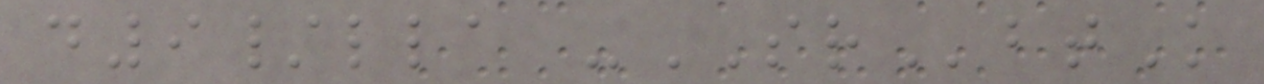d9/lla -SRbtK
